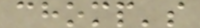chomp's
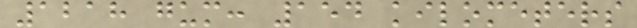1218 gum: 154 kilometers
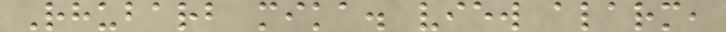Rhubarb mika. view alarm,
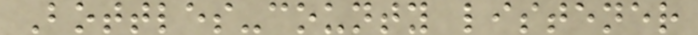Bottles-county listener
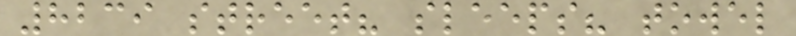8239 street? sleeps? towel
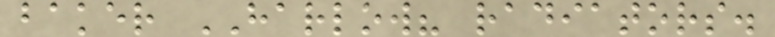baker HARLOW? radiators.
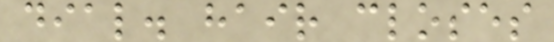dial. hair closes
